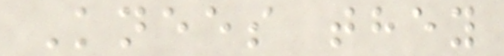Knees they
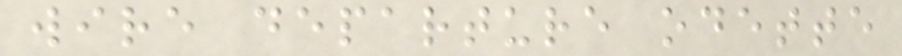wire departure odette
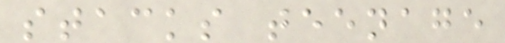stacks teenage
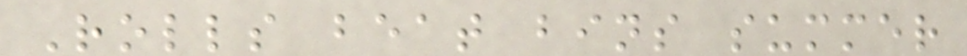Rolls beat bins summer
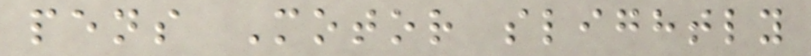pens Motor slightly
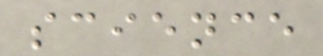science
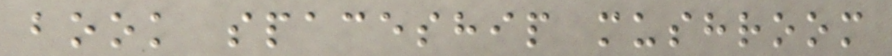book spaceship mushroom
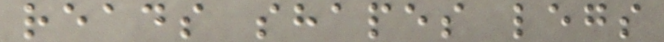reads shapes legs
